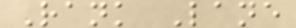Rank Lane
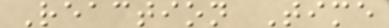Reaction Time
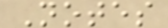Notes
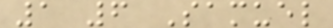1 6 Samuel
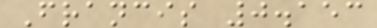Francis 0.153
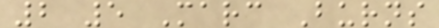2 5 Marc Burns
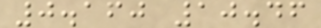0.160 10.46
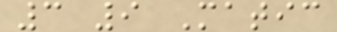3 9 Matic
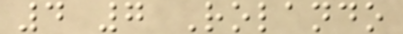4 7 Rolando
